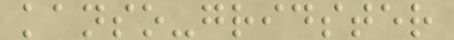kanso-gridster
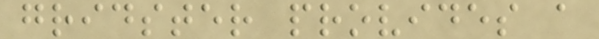gridster provides a
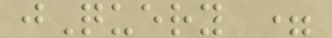jQuery =
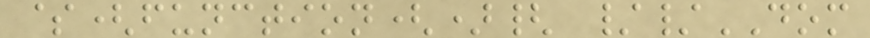$(function(){ //DOM
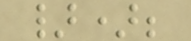});
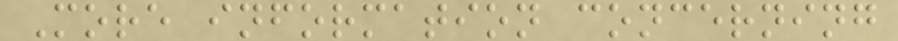More information concerning
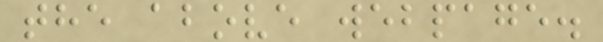the above webpage.
